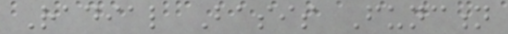Radial Basis Function
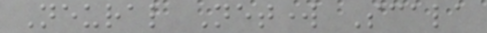Neural Network Scala
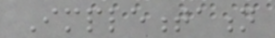Implementation
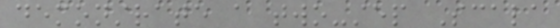demonstrate a two-step Scala
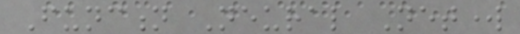Function Neural Network
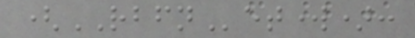(RBFNetwork):
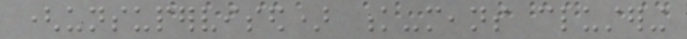(unsupervised) k-means clustering
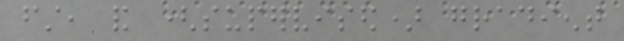first, and (supervised) gradient
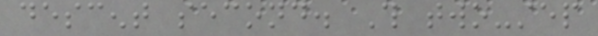descent second. This two-step
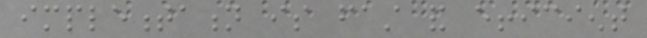implementation is fast and efficient
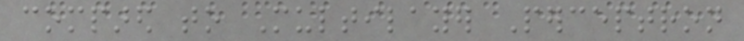compared to Multilayer Perceptron
